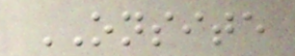ONSITE
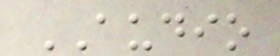AUDIO
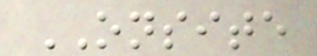ONSITE
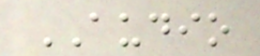AUDIO
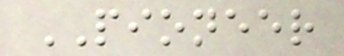PIONEER
